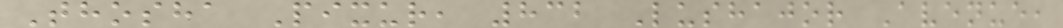Thosha Pixur, 832 Lushajor Avenue,
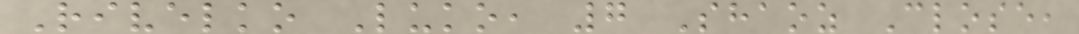Rivelko Luko, 7 Shaoz Close,
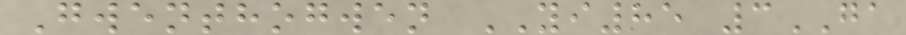Gwenthogwen YI85 3GA
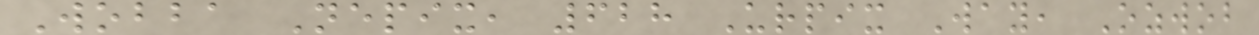Wobba Nepix, 628 Urpix Way, Ozwob
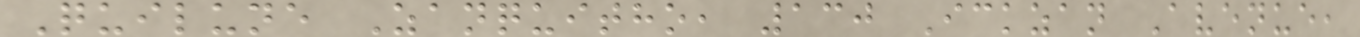Quilune Zanquitho, 130 Ickzan Avenue,
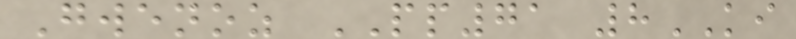Gwenoz PP71 8KI
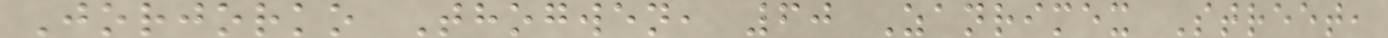Jorjorko Thogwen, 60 Zanrimex Street,
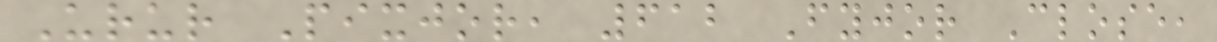Urur Pixjor, 612 Fyjor Close,
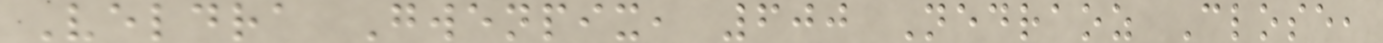Veldra Gwenpix, 600 Nedraoz Close,
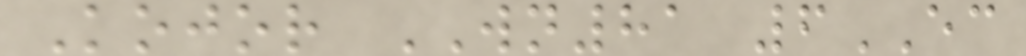Kojor WN81 6EC
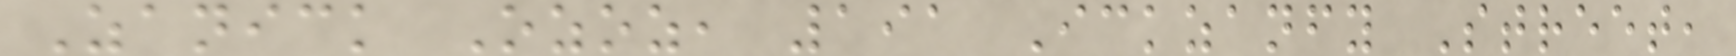Zanick Ozoz, 191 Ickzanfy Street,
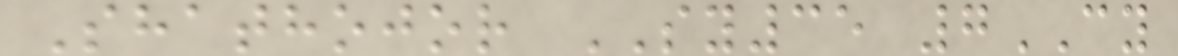Shathojor SY35 7CY
